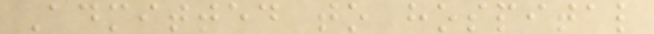Admitted to hospital
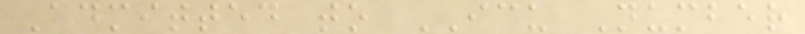Admitted to ICU Number
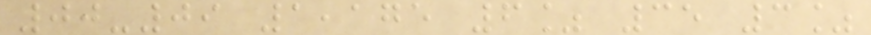00-09 1,175 6% 35 3%
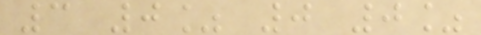3 0% 0 0%
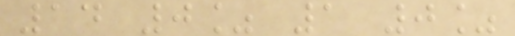14 0% 1 0%
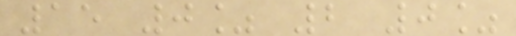15 0% 2 0%
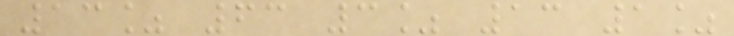13% 63 3% 13 1%
